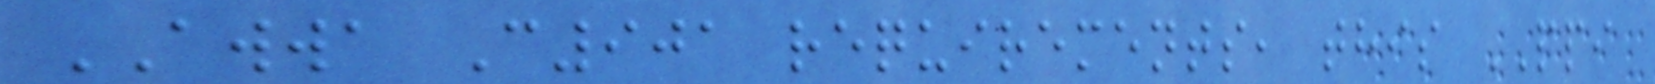AWWA C901 requirements, this PPI
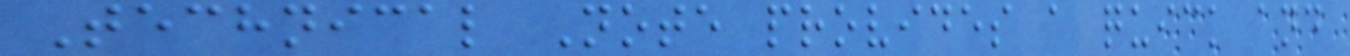Technical Note provides a quick and
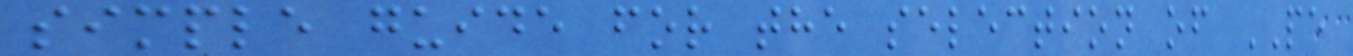simple guide for the selection of PE
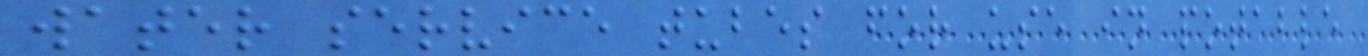water service tubes for use in potable
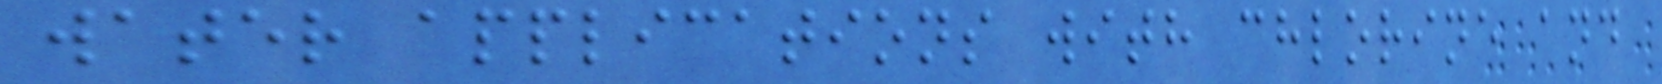water applications with chlorine and
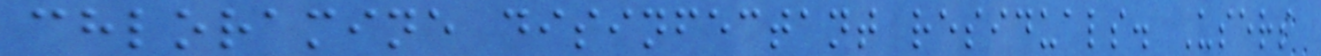chloramine disinfectant residuals. Users
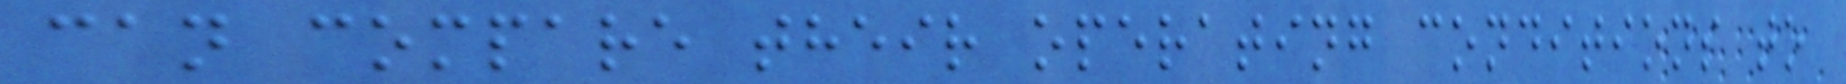can compare their operating conditions to
